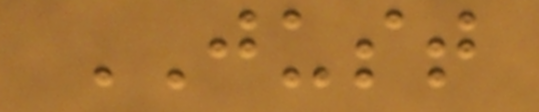JUST
